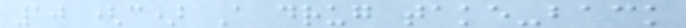10 (c) A drug take-back
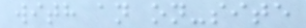with an on-site
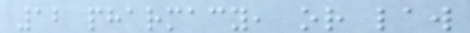12 pharmacy, or law
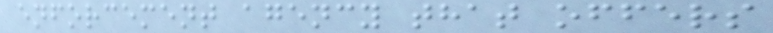enforcement agency that offers
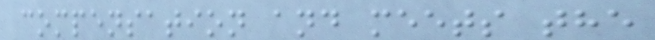compensation and meets the
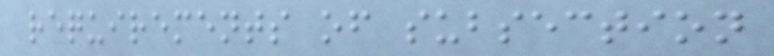requirements of subsection
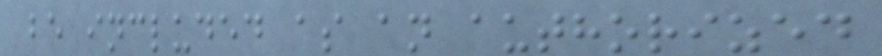be included as an authorized
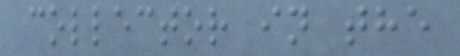collector in the
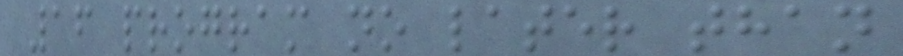16 program no later than
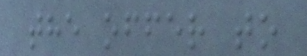the offer to
